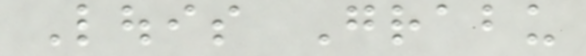Louis Grabu
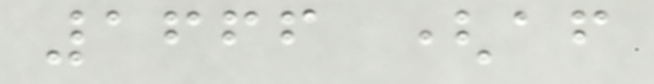1666 (after
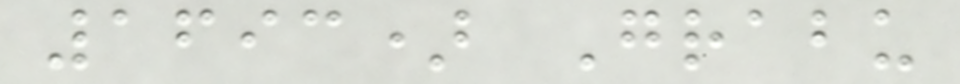1693) Grabu
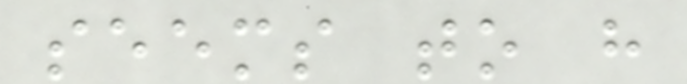seems to have
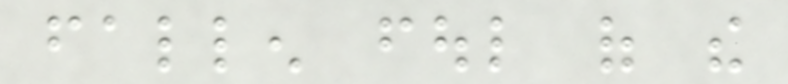fallen foul of the
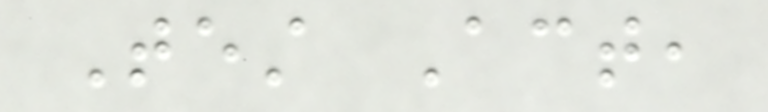Test Act,
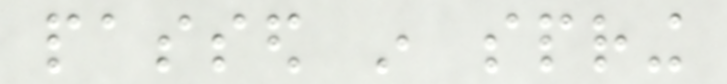passed in spring
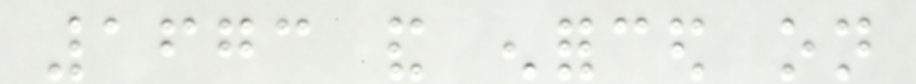1673 and enforced on
